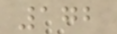172
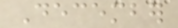December
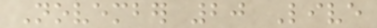November 20 Live
